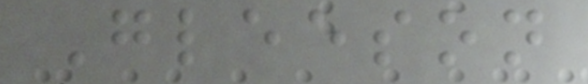Gleeson
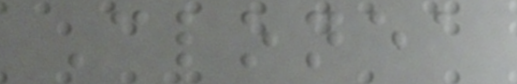Clonea
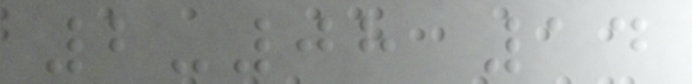2-08 14
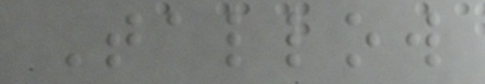Tallow
